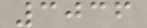3036
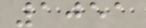1051
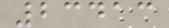23413
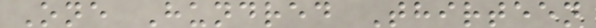One Hundred Thirteen
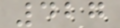427
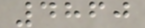4860
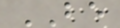BE
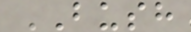BUSH
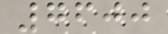7600
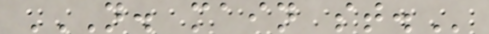N. MAIN ST.
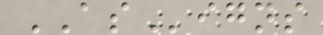ASigns
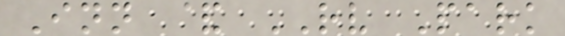Inn & RV Park
